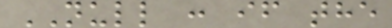NULL : if the
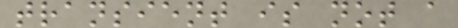transient is not a
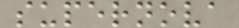supernova
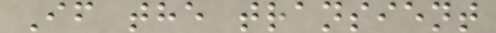If the transient
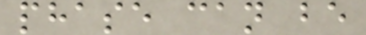phase can be
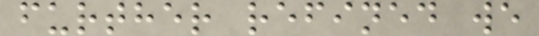further refined we
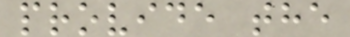provide the
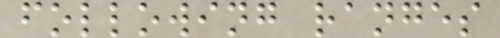following ranges
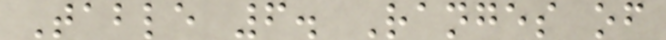Table 6. Ranges of
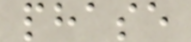phase
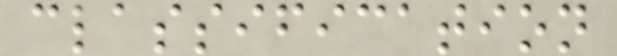classification
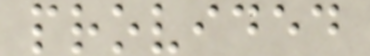provided
